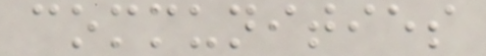communities
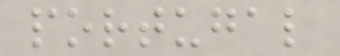portugal
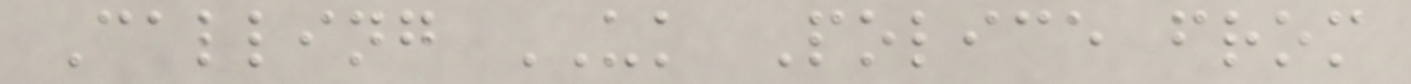Calling UK Police from
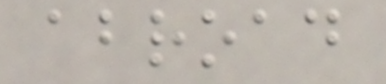abroad
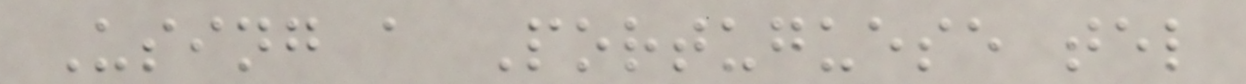Using a Portuguese tel
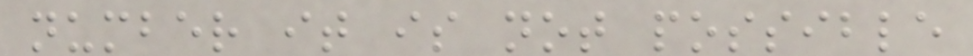number it is not possible
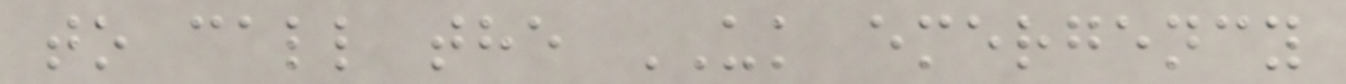to call the UK emergency
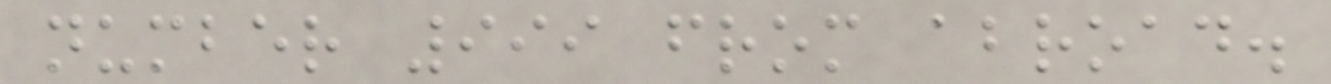number 999 from abroad.
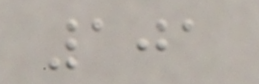101
